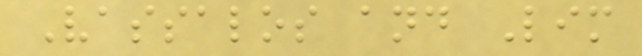Vassalos and Lim
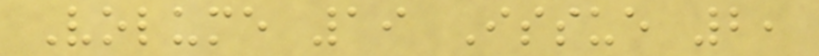Volume 19 Issue 2,
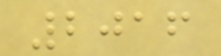2016
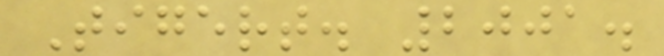Tigert. 2001.
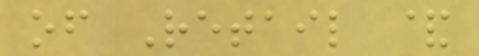of Retail &
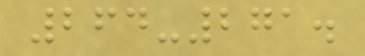264-271.
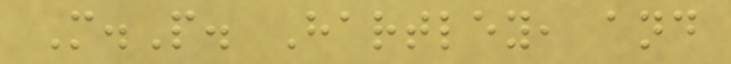M.P. Hartley, and
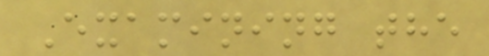Examining the
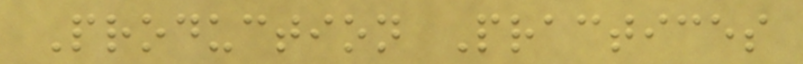Production Practices
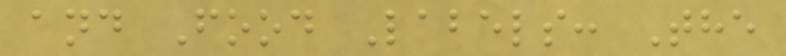and Food Labels: The
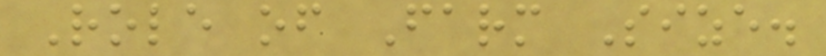Role of Farm Size.
